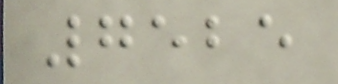7525
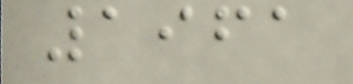1961
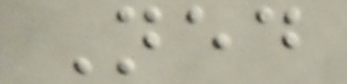Ned
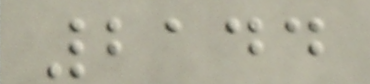2144
